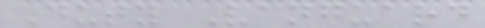Duty Vanguard
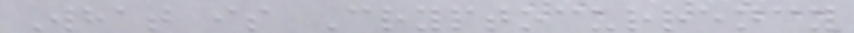What is Cryptocurrency
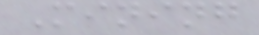Mining
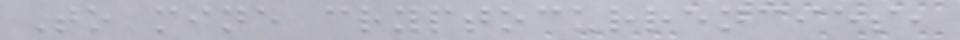To mine cryptocurrencies,
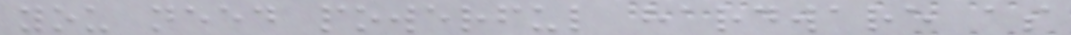you need powerful hardware as
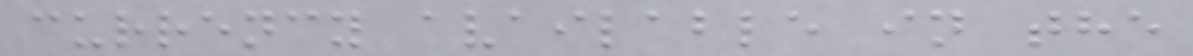currency available in the
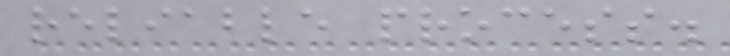reliable process.
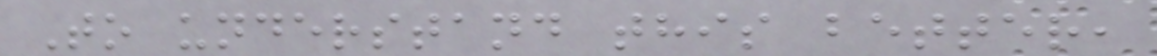To understand this better,
